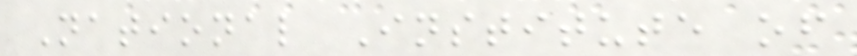National Institute of
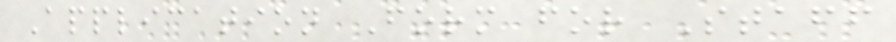Application Form for Staff
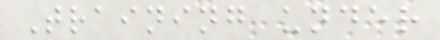Training under
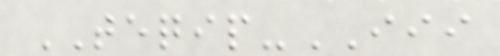TEQIP-III
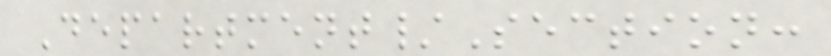Department/Section:
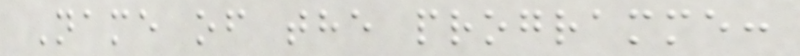Name of the programme:
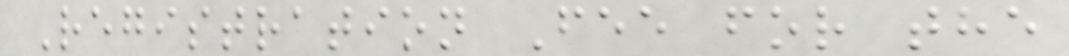Registration Fee for the
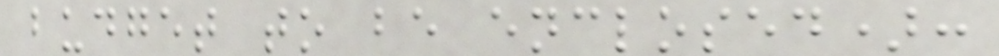budget to be enclosed):
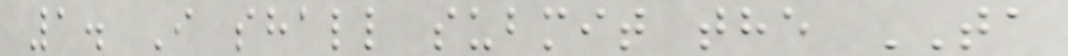1. I shall submit the TA
